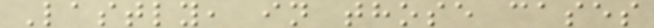Lastly, in those cases
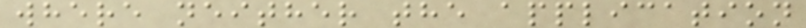where neither the application
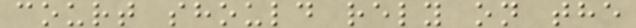court should rely on the
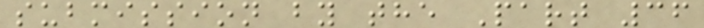submission by the Part 36
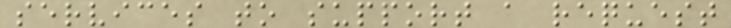services to support a request
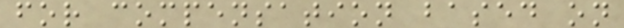for compensation based on
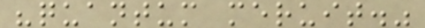"quantum meruit."
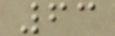63
